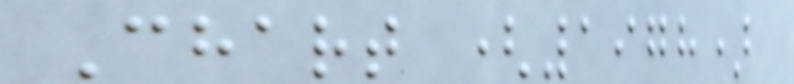Chart (1978)
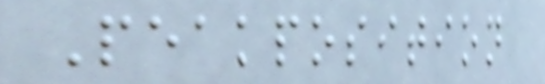Peakposition
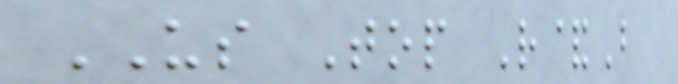US Top R&B
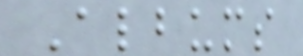Albums
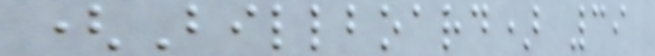(Billboard) 39
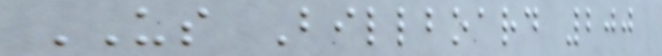US Billboard 200
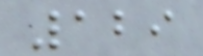129
